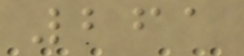261
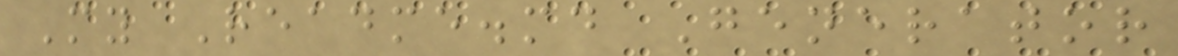My Readme.md Generator
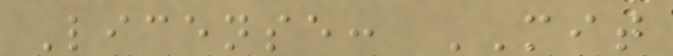License: MIT
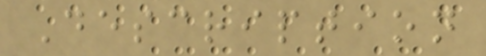Description
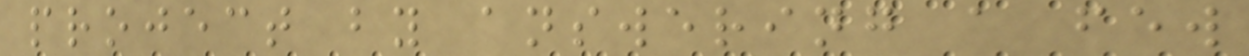project by answering a few
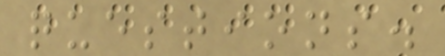questions.
